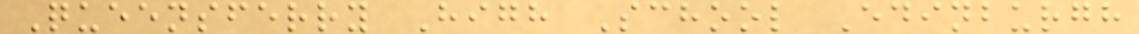Queensferry High School Edinburgh
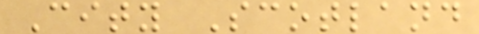City Scotland
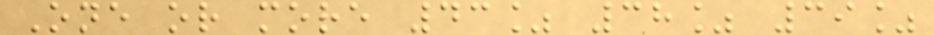One or more 43% 38% 39%
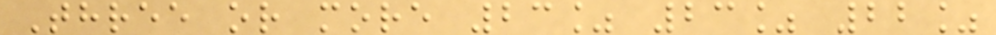Three or more 23% 23% 22%
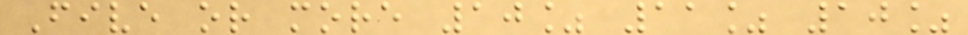Five or more 10% 11% 10%
